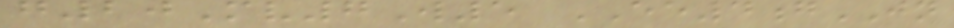g20Mv7W5 EE4gJN
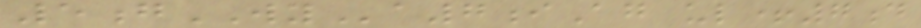5gWYa7iAg ul+7d
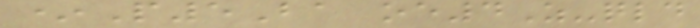*P5Ba oe4Z-qld
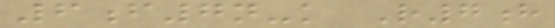6f7n-k R7h
